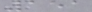151
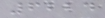6224
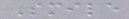Smile
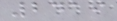2419
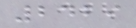2429
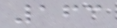163
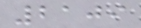2109
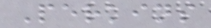Perkins
